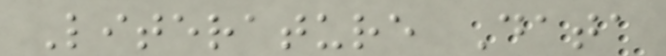Literature Data
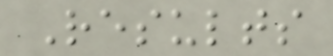Results
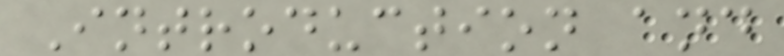Introduction and
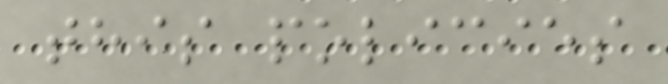this policies
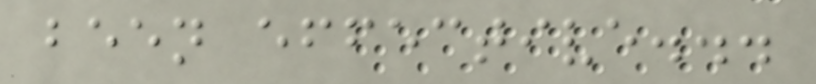been effective...
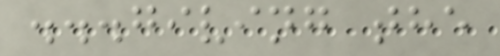...giving the
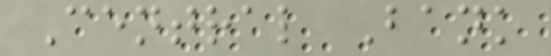Central Bank
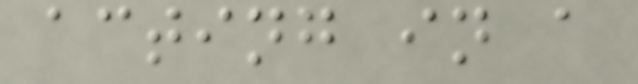acting in a
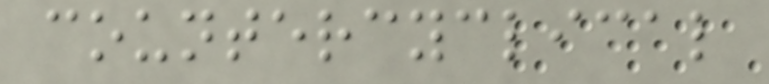countercyclical
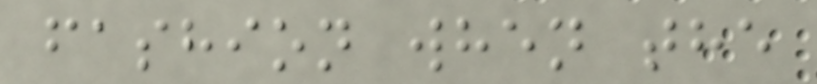fashion when the
